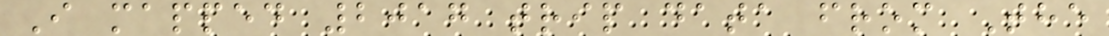I mapped 2017 trip data from The
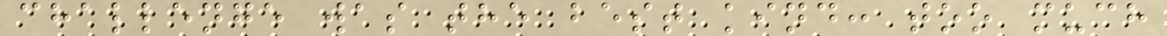challenge was the best kind: too much
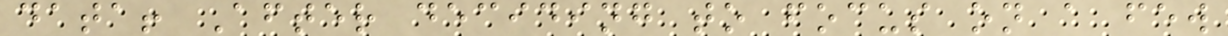data! After deciding to focus on a few
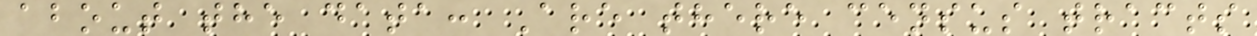about the data: Are there census tracts
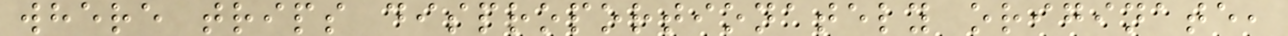where trips disproportionately originate,
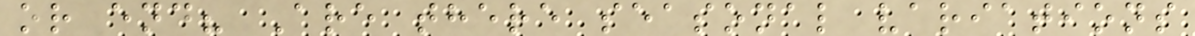or end? Are there seasonal variations
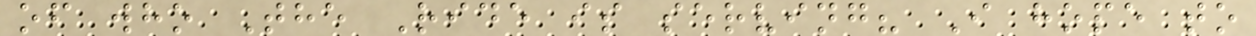of who The Ride is serving? I hope to
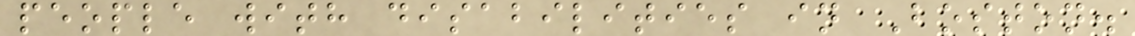people with disabilities in Boston.
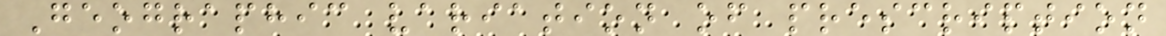Geographic variation of prescription
